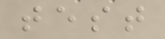test
